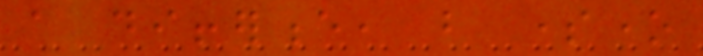a difference, but someone
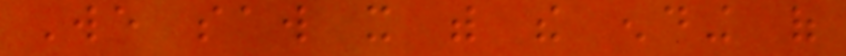We saw it with the ending of
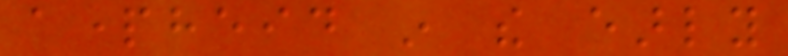apartheid in the early
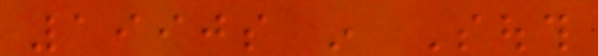1990s in South
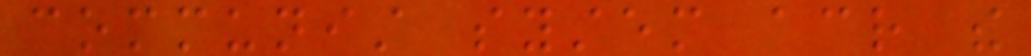communist system across the
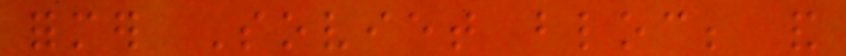former Soviet bloc; and
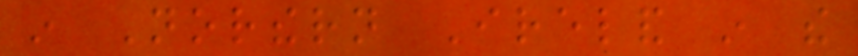in Northern Ireland in the
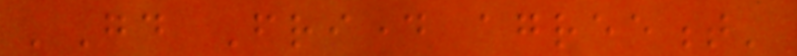'Good Friday agreement'
